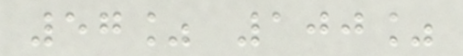57% 100%
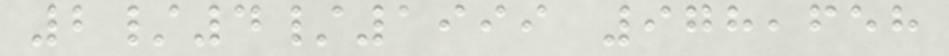2/4/1999 978,658
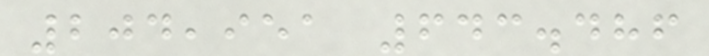204,951 643.486
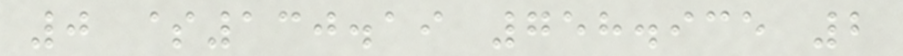0 $130.19 758.935 2
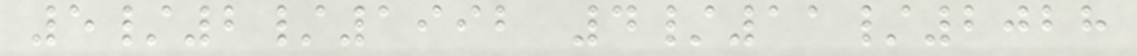5/2/1992 4/11/2028
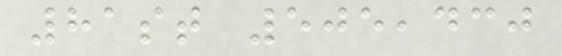81st 505,430
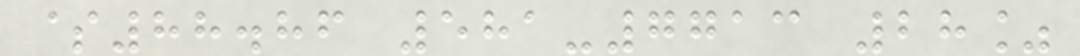$88.86 581-7713 28%
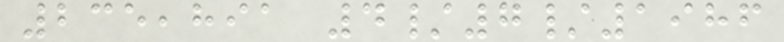235,891 4/7/1986
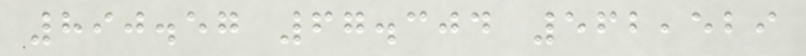890.57 67.304 562,529
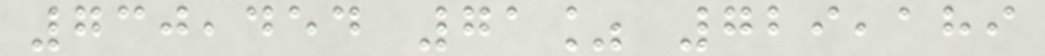730,454 71% 729,189
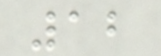12
